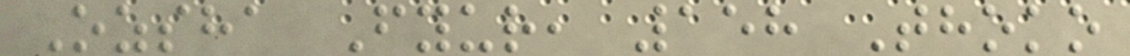Ozsha Fyur, 158 Thoko
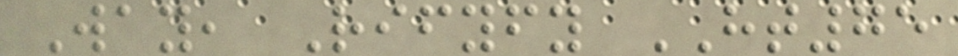Way, Rifyfy HT75
